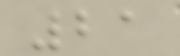21
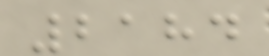2184
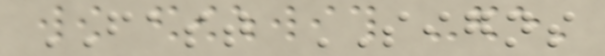FAST SIGNS
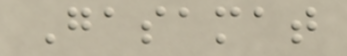Gasamat
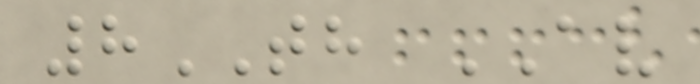8TH AV
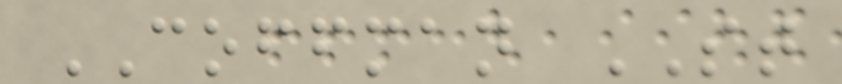COFFMAN ST
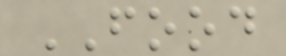FOOD
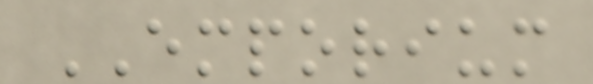EMPORIUM
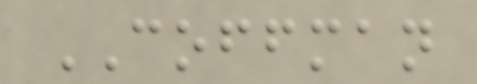COFFMAN
